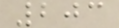203
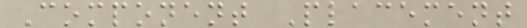Component Placement
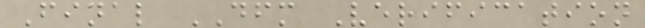Final DFM Verification
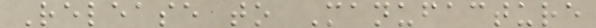Release to Manufacture
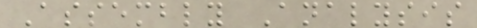Assembly Analysis
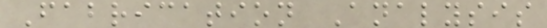Fabrication Analysis
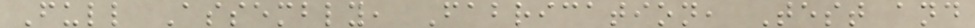Full Assembly, Fabrication, Test and
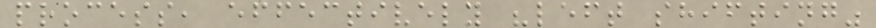process, effectively "left shifting"
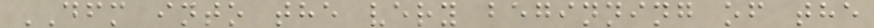DFM into the very beginning of the
